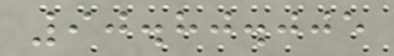90.80.005
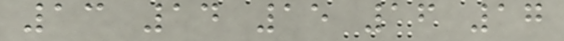13 14 15 16 17
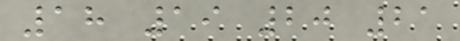18 19 20 21
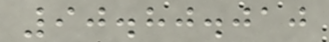90.80.010
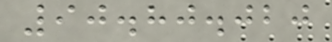90.80.020
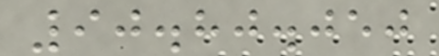90.80.050
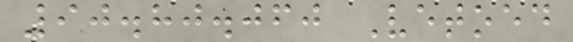90.80.060 Vetoed
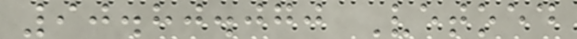90.80.070 Vetoed
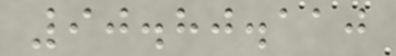90.80.110
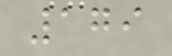179
